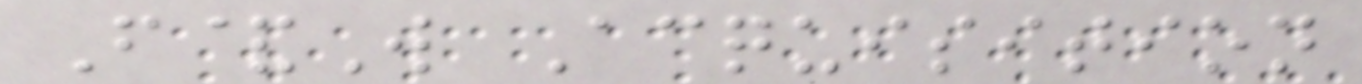F&W Acquisition
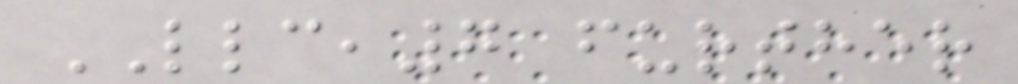LLC,7 further
